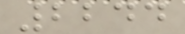2244
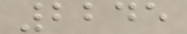2245
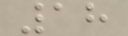18
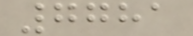7781
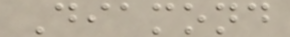Diamond
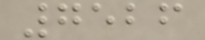7526
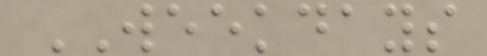WEEKDAYS
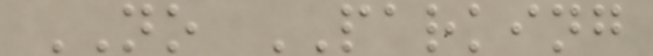NO PARKING
